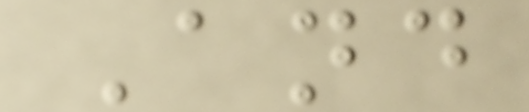And
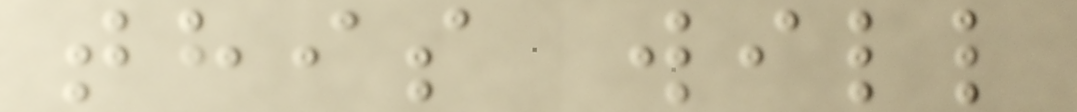this will
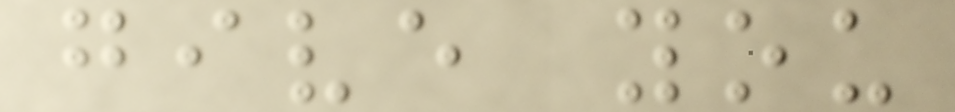give you
